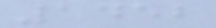1452
